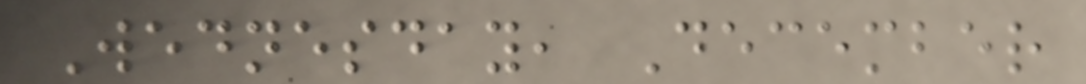Wednesday, December
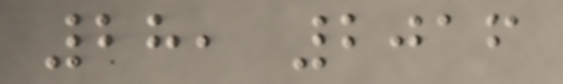28, 2016
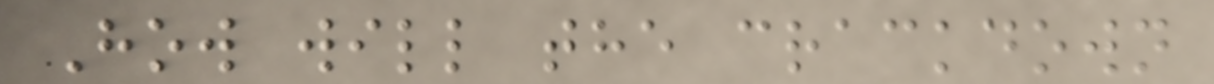How will the crackdown
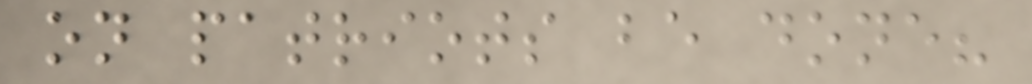on patriots be done?
